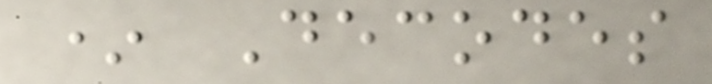* Decodes
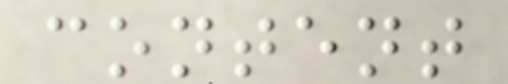content
